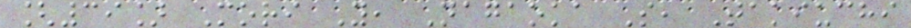[39] Mori Y, Nagaoka S, Takiuchi
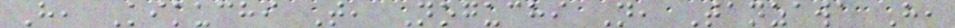H, Kikuchi T, Noguchi N, Tanzawa H,
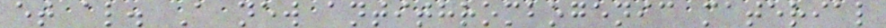et al. A new antithrombogenic material
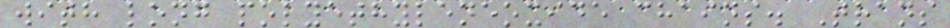with long polyethyleneoxide chains. Trans
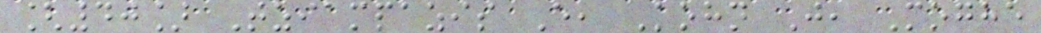[40] Tziampazis E, Kohn J, Moghe
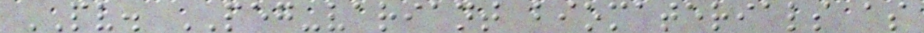PV. PEG-variant biomaterials as
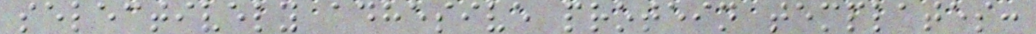selectively adhesive protein templates:
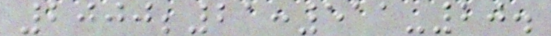2000;21:511-20.
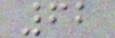62
